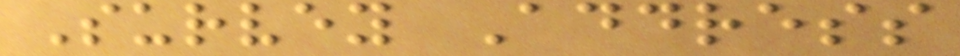Survey Address
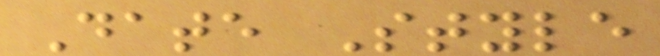Date Style
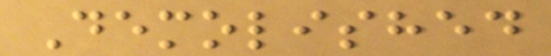Demolished
